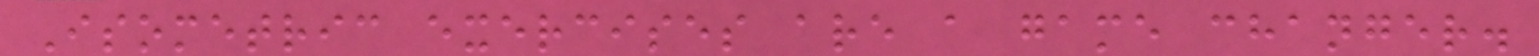Isometric exercises are a game changer.
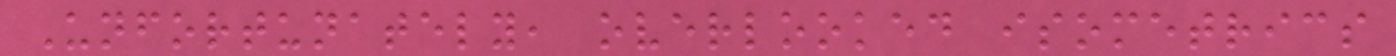Unfortunately, overlooked isometrics
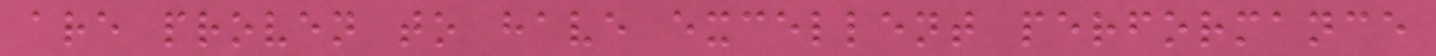are proven to have excellent performance
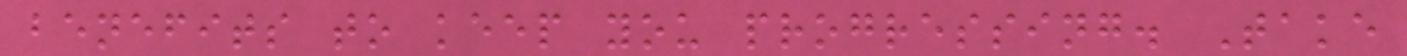benefits to keep you progressing. Take
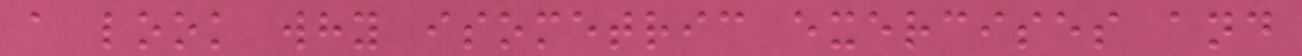a look why isometric exercises and
